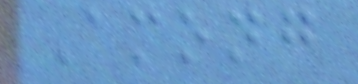Among
